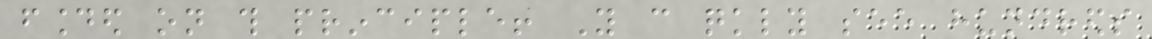founded on this principle! You can quickly see hundreds
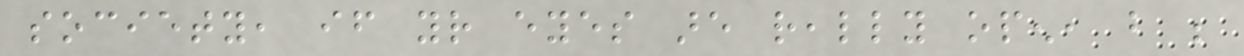society, if your eyes are really open, but be
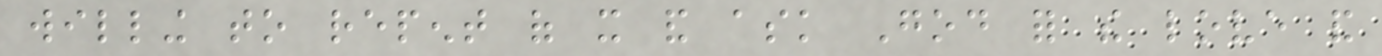willing to repent of it and ask God for the love and
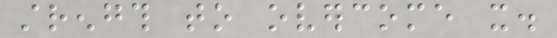strength to overcome it.
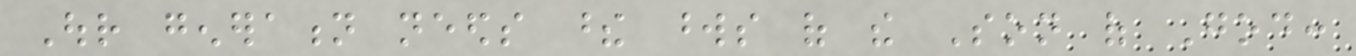Our generation needs these words of the Son of God:
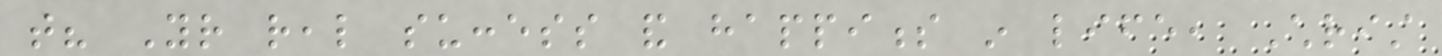that? Your real success and happiness in life, Christ
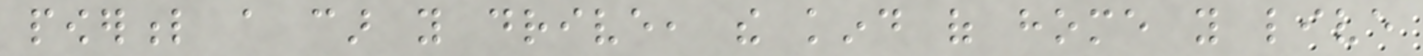powerful a car you drive, the kind of home you live
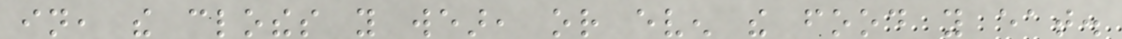in, the clothes you wear, or even the food you eat.
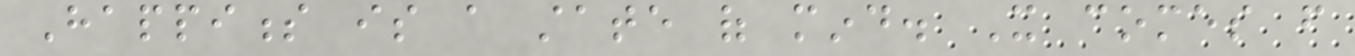Happiness is a state of mind. It comes from
